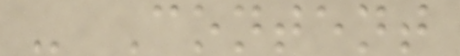- Content
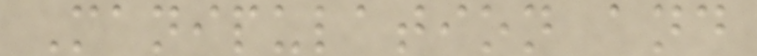Manipulation and
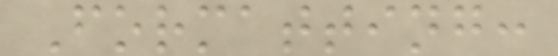Formatting:
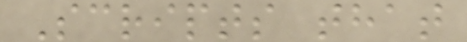Scripts that
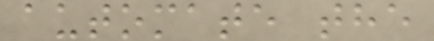automate the
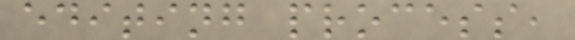editing process,
